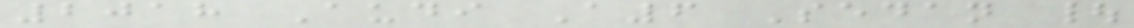2018 Audi A6 Sedan |
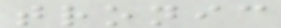tronic
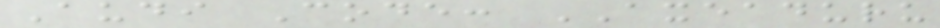Audi Code: AXEADURU
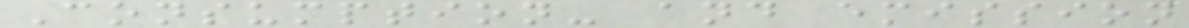Consumption- and emission
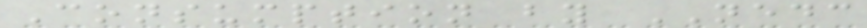Consumption by NEDC
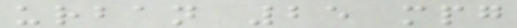urban 25 mpg
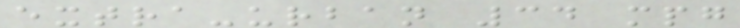extra-urban 34 mpg
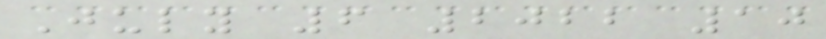July 6 2022 10
